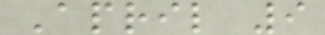April 9
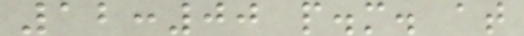12:00 p.m. at
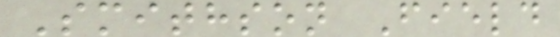Smithson Field
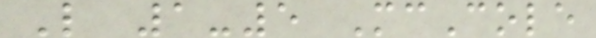L 1-5 McCole
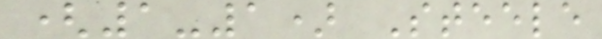(1-1) Steele
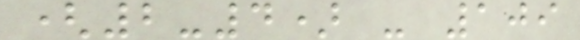(2-4) - 109
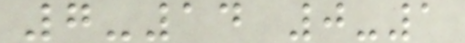7-14 0-1
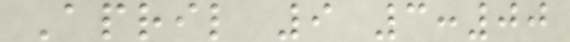April 9 3:00
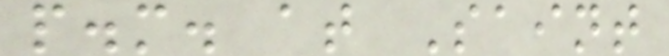p.m. at Saint
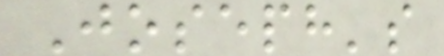Joseph's
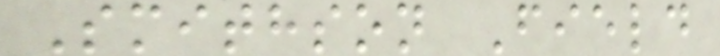Smithson Field
